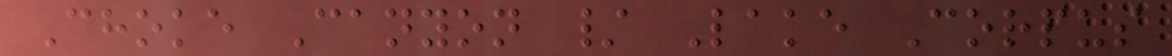Choke Canyon / Lake Corpus
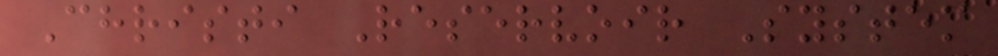Christi Reservoir System
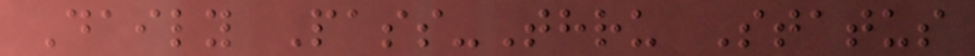Daily Pass-Thru Status
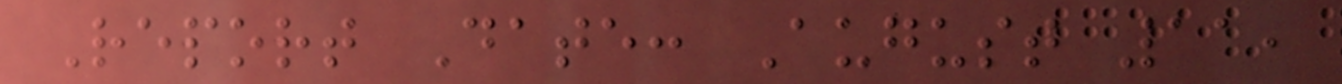Report Date: August 11,
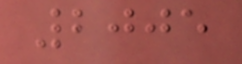2005
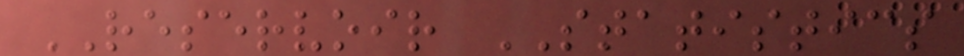RESERVOIR STATISTICS
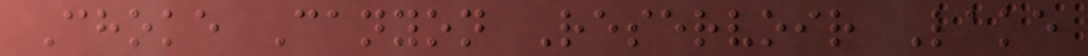Choke Canyon Reservoir Lake
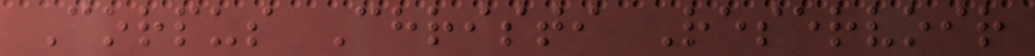Corpus Christi Reservoir
